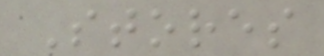Stores
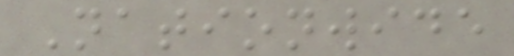Nationwide
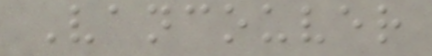Vancouver
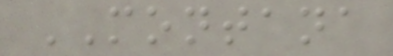MONTANA
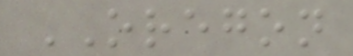OREGON
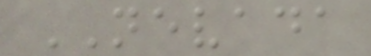NEVADA
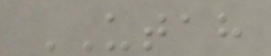UTAH
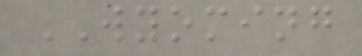WYOMING
